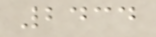2434
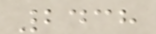2438
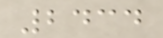2434
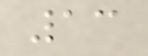13
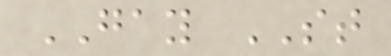GAY ST
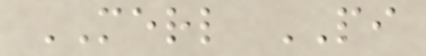MERL PI
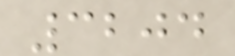3204
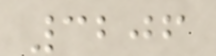3206
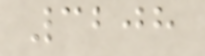3208
